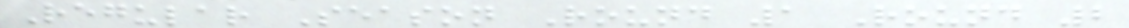Regular Season Round 1 Round 2
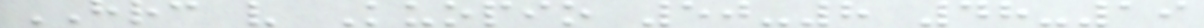HRC v Kuopio 50-8 48-19
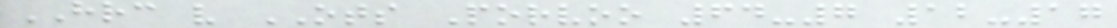HRC v OTS Porvoo 64-7 12-17
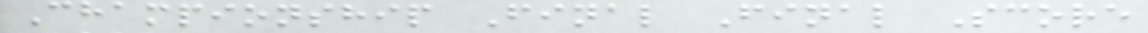Championship Final Final Score
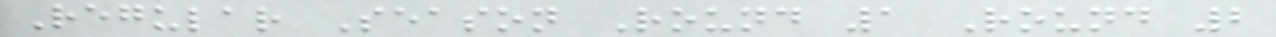Regular Season Round 1 Round 2
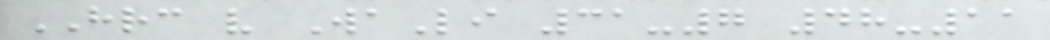HRC v WaLi 31-7 48-11
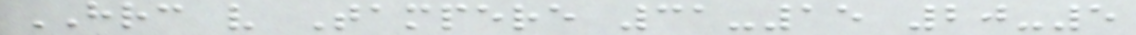HRC v Tampere 31-15 20-5
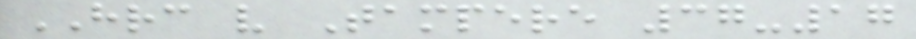HRC v Tampere 37-17
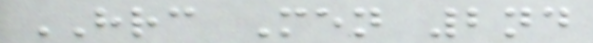HRC Men 2nd
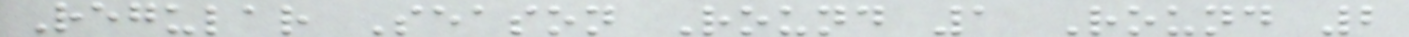Regular Season Round 1 Round 2
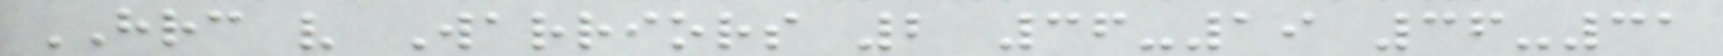HRC v Warriors 2 36-19 36-31
